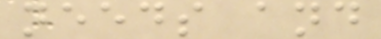needs and
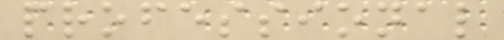professional
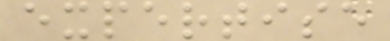expertise
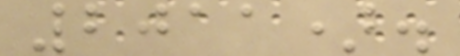2011).
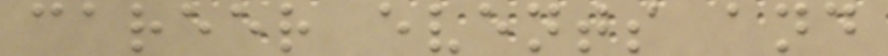career events and
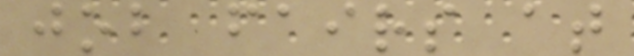job fairs at
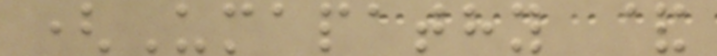(Umapathy &
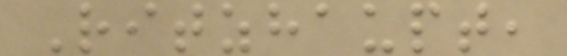Ritzhaupt,
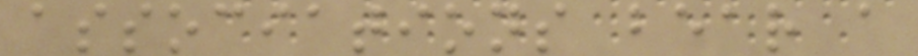associations bear a
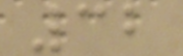32
